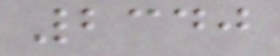2340
